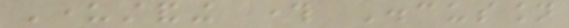Understanding through Discussion
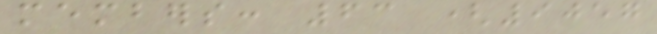members: 63 (9057
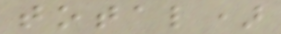total)
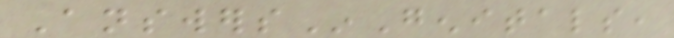AnswersInGenitals,
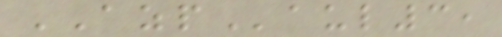AZPaul3,
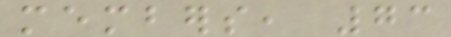members, 73
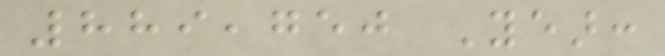889,750 Year:
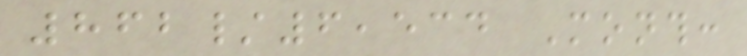862/6,534 Month:
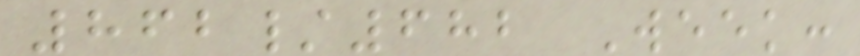862/682 Week:
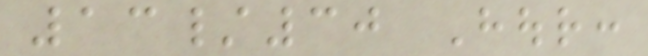13/30 Hour:
